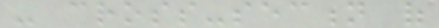- cross-section of
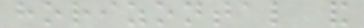horizontal and
